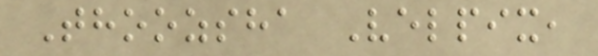Thoozsha Velpix,
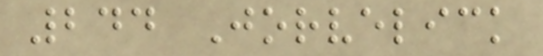244 Jorvelick
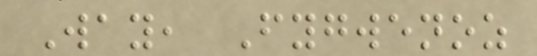Way, Fygwenoz
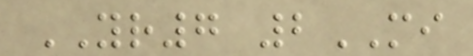YR7 2MI
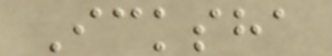Icksha
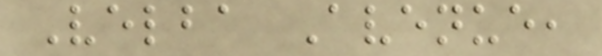Velba Avenue,
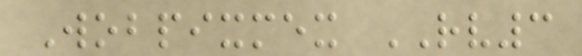Wobpixmex RV3
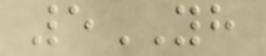5YH
